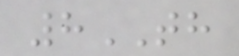8TH
